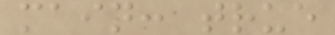main: true
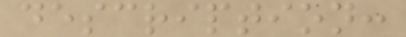description:
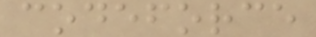codeforce
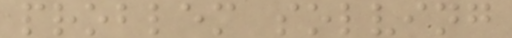problem solving
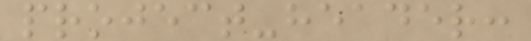project-header:
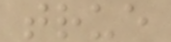true
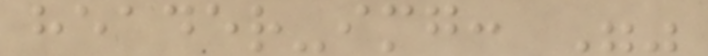header-img: ""
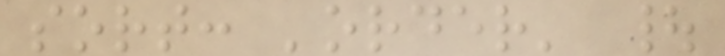sort: 'order' |
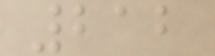212
